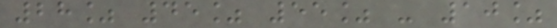28% 45% 55% - 10%
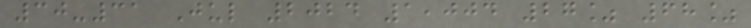30-31 Jul 2024 1,004 27% 68%
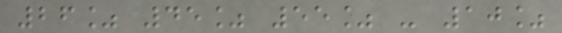26% 45% 55% - 10%
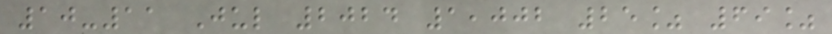10-11 Jul 2024 1,002 25% 69%
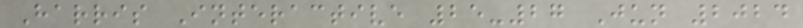Harris Interactive 25-27 Jun 2024
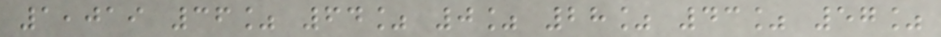1,019 36% 64% 0% 28% 43% 57%
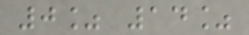0% 14%
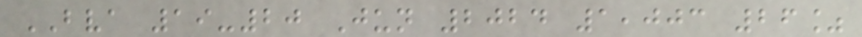BVA 19-20 Jun 2024 1,003 26%
